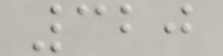320
